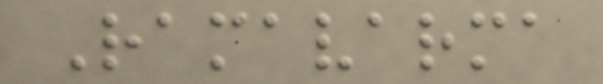Ramavarma
